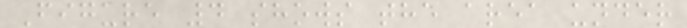Figure 4 shows the area under
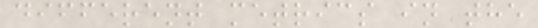different metrics in the
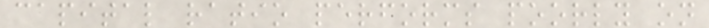capital ratio performs poorly on
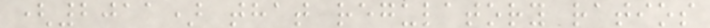(2011) that regulatory ratios
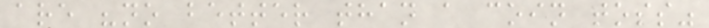are "no better than a coin toss"
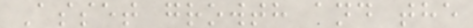Asset growth and the
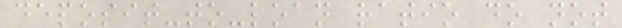deposit-to-loan ratio do not
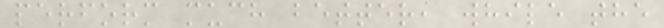perform much better, while the
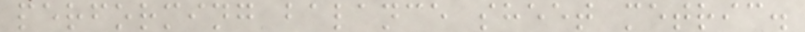performing balance sheet metric.
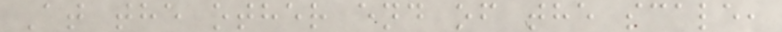At the other end of the scale,
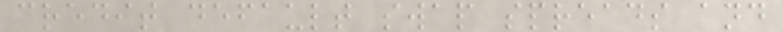credit default swap spreads and
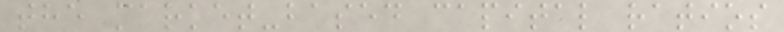the market-based capital ratios
